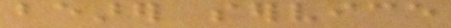bearer service
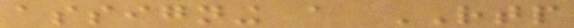assigning a RTP
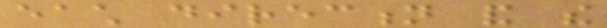each direction and the
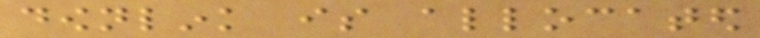downlink is allocated
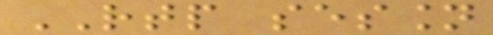RTP session
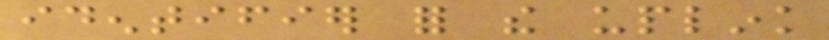identifier for the uplink
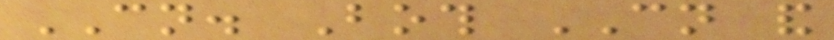CN. Both CN and
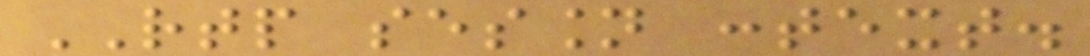RTP session context.
